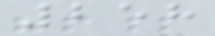258
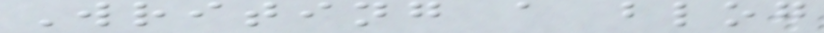Writing a blog
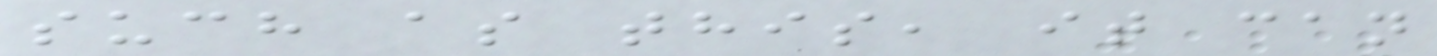such as this, it can
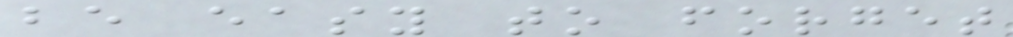be easy to forget
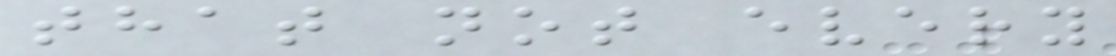that not every
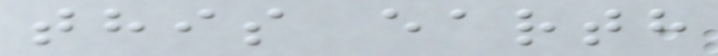this earth
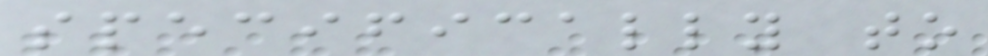specifically to
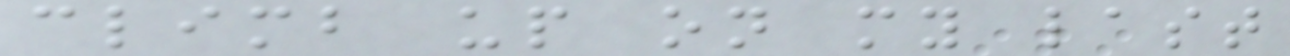climb up on my last
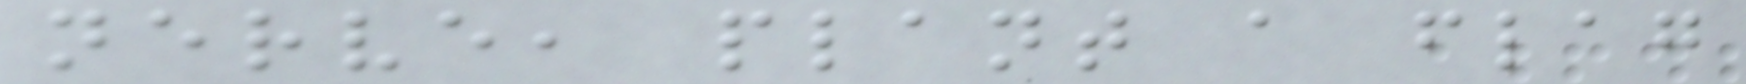nerve, plant a flag
